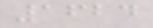1624
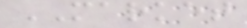MARKET
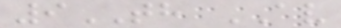9TH AV
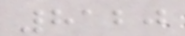8120
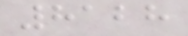8128
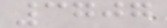3707
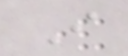I
